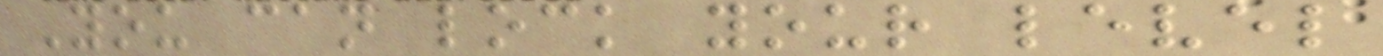You can lock your level
